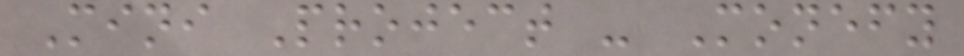Mini Project - Monefy
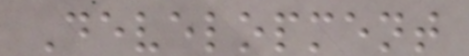Development
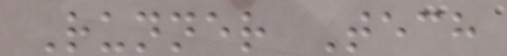Runner Tech
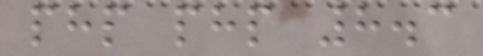php php 8.3
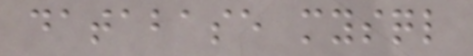database mysql
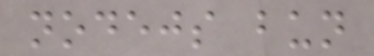nodejs bun
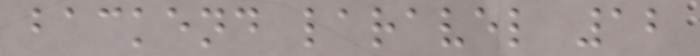backend laravel 12
